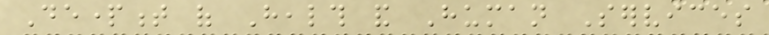Department of Health and Human Services
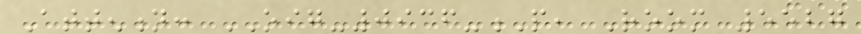Attention: OIG-0936-P, Room 5527
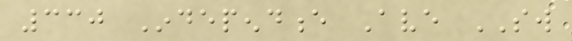330 Independence Ave SW
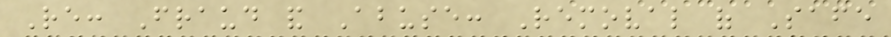Re: Fraud and Abuse: Removal of Safe
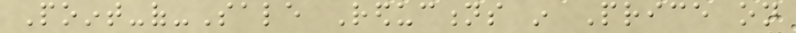Point-of-Sale Reductions in Price on
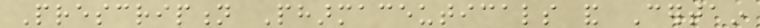Prescription Pharmaceuticals and Certain
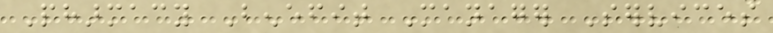Pharmacy Benefit Manager Services
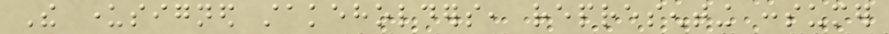The undersigned stakeholders, representing consumer
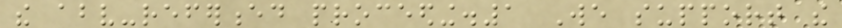the above-referenced proceeding.1 We support the
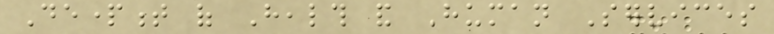Department of Health and Human Services
